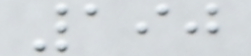190
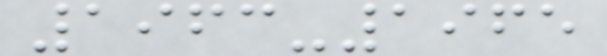1963-1965
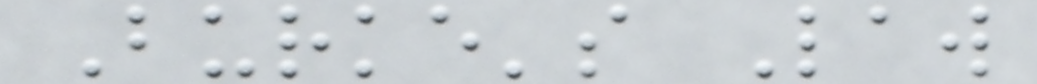Burke's Law
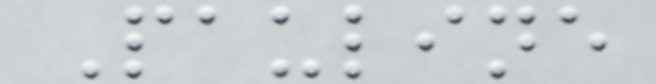Pauline
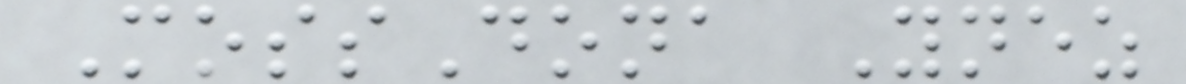MossDona Ynez
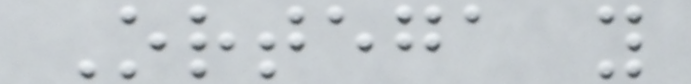Ortega y
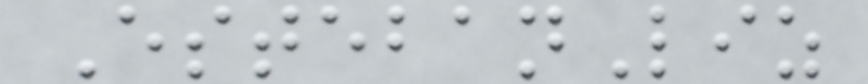EstebanLiz
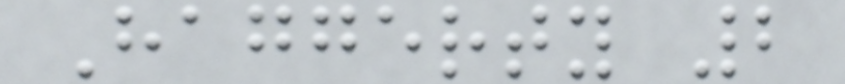Haggerty 2
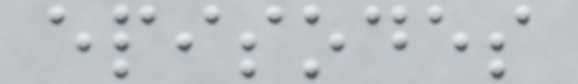episodes
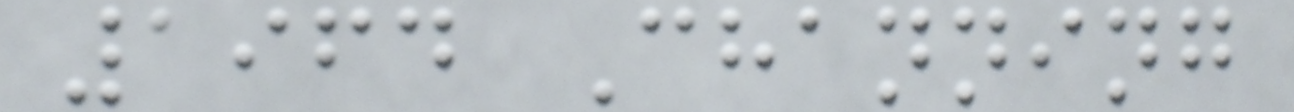1964 Channing
